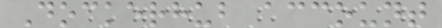Dockerhub account
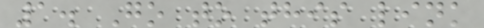1. Go to this link
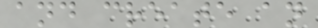and create an
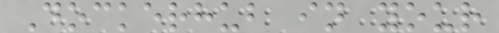Dockerhub in your
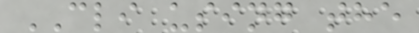CLI using the
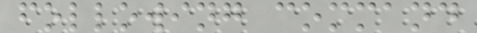following command
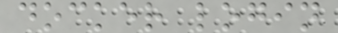docker login
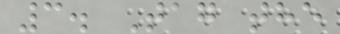3. Tag the
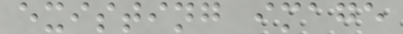existing image
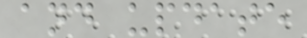and update
